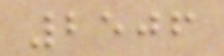2506
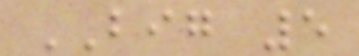BIG 5
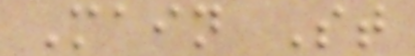Main St
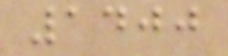1400
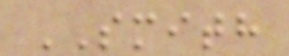SMITH
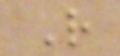R
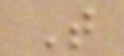T
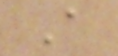A
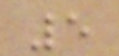5
